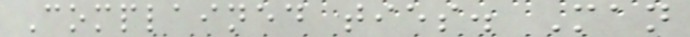Complained ties. Man
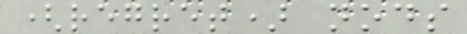(regret) nods
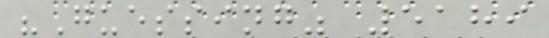"Guessing" 5189
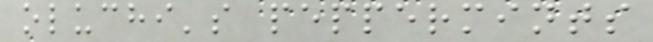oluchi's peppermints
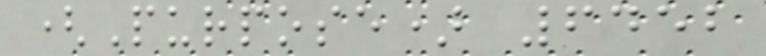(Purpose) 6452
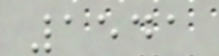1541
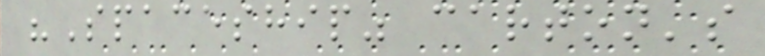"Spaceship" carton's
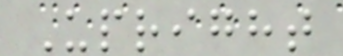Upright
